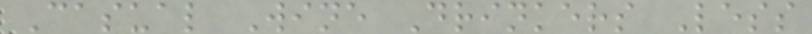Casual Wine Drinkers Less
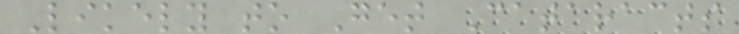Likely to Get Cataracts
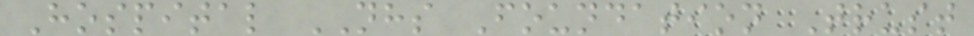Hospital NHS Foundation Trust
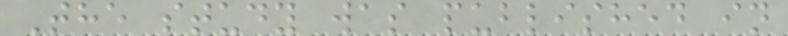The study was published in
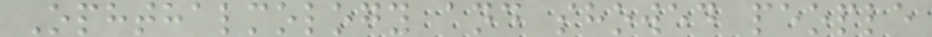Ophthalmology and showed people
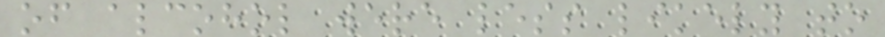of alcohol were less likely to
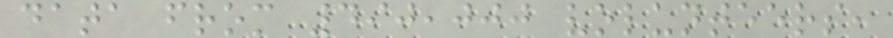data from 490,000 volunteers,
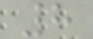8
